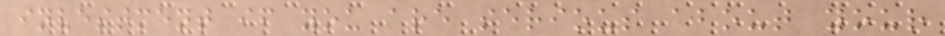investment if you are serious about your
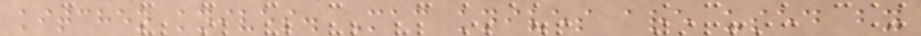kitchen knives. Mac knives are used by
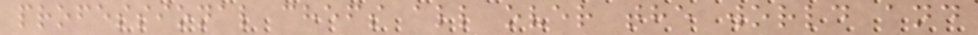professional chefs all over the world and
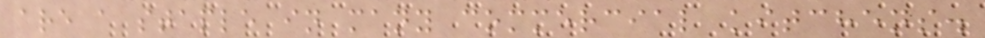are a staple in many commercial kitchens.
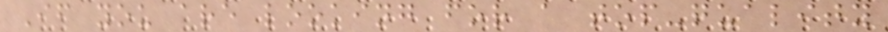If you are looking for a top-quality
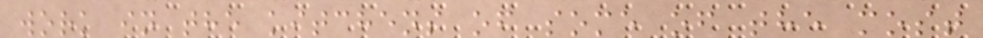work in the kitchens of some of the most
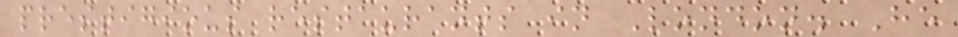prestigious restaurants in London. He
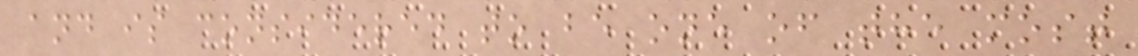and is considered to be one of the most
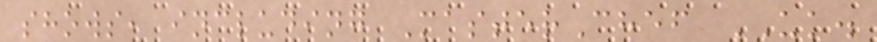shows, including MasterChef UK.
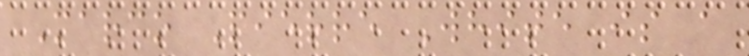Marco Pierre White is a
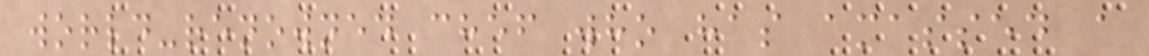world-renowned chef who has amassed a
